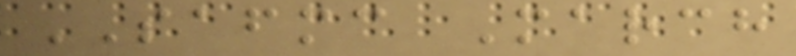SAFMC March
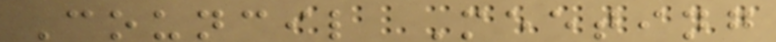Council Meeting
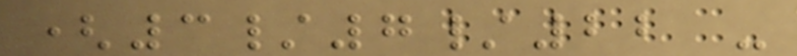(3/7/22 -
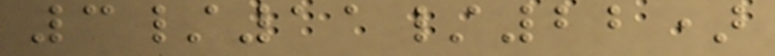3/11/22)
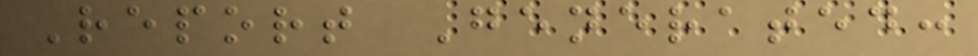Report Generated:
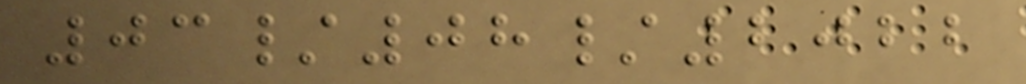03/08/2022
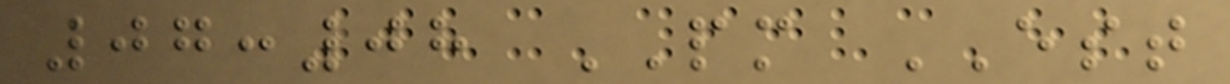07:08 PM EST
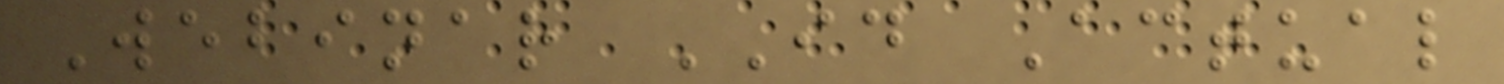Webinar ID Actual
